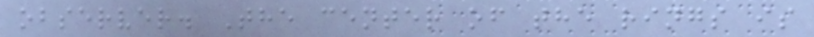observer. The center of the rings is
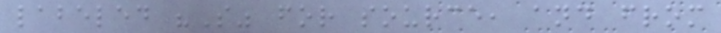labeled "S" for source, and from
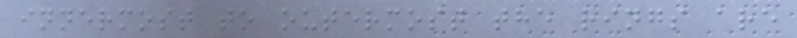innermost to outermost the rings are
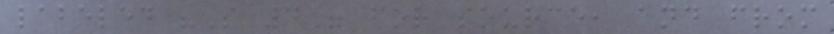labeled "S 4" for source, and from
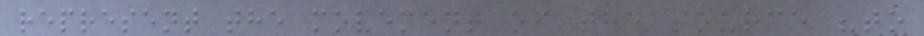represent the movement of the source "to
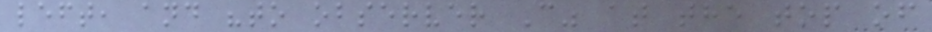left, and "to observer C" at the top of
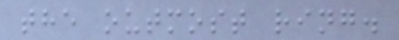the outmost ring.
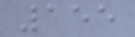155
